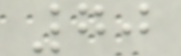70
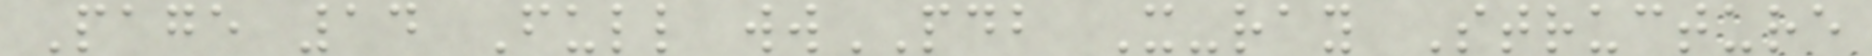Page 14 Full wwPDB X-ray Structure
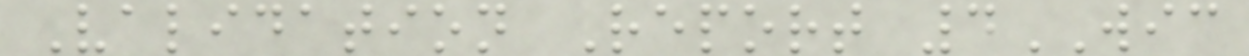Validation Report 4WIC
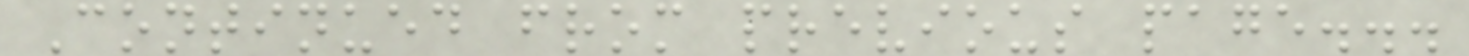Continued from previous page...
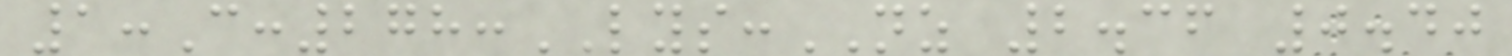1:C:278:LYS:NZ 2.36 0.40
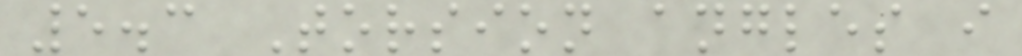5.3 Torsion angles i
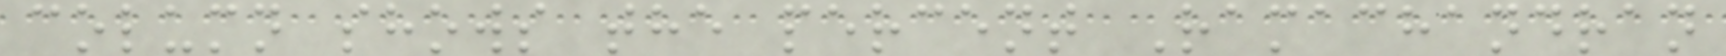column shows the percent Ramachandran
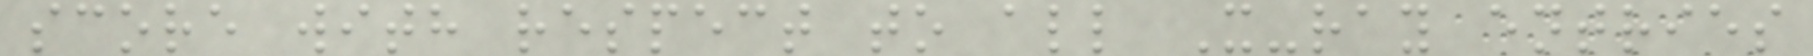score with respect to all X-ray entries
